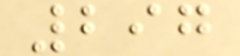297
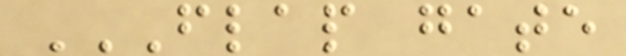FLAP GATE
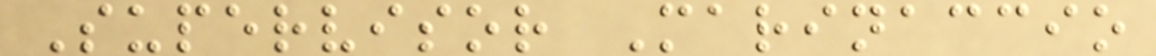Supervisor Marinaccio
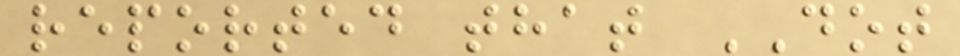reported that DOT
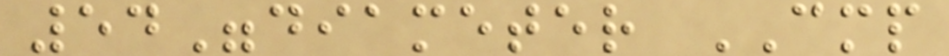54"diameter CMP
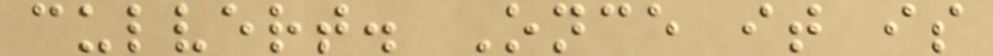culvert. Once it is
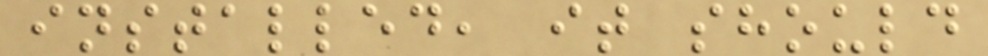installed, it should
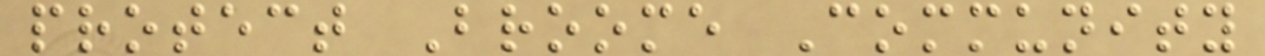protect Broome Community
